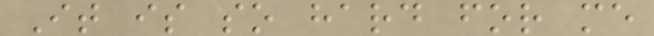It is so hard for me
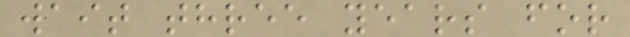wait three years for
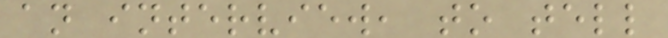an interview, to tell
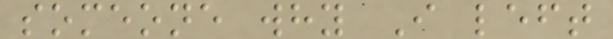someone why I left
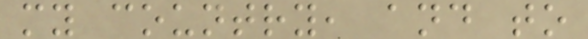my country, and to
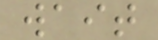wait
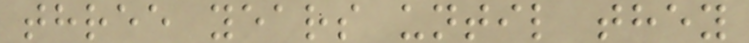three years until they
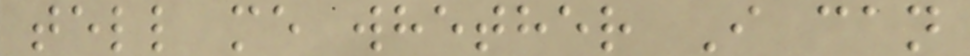tell me whether I can
